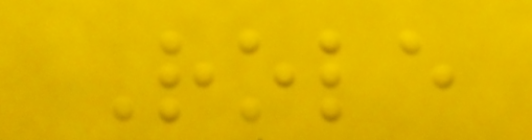Role
